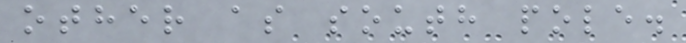other as south pole.
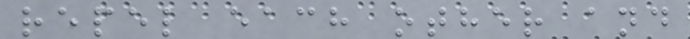repel each other and
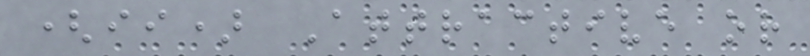(ii) Attractive or
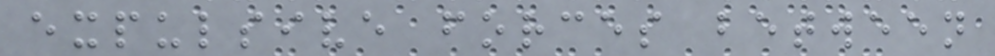expulsive forces between
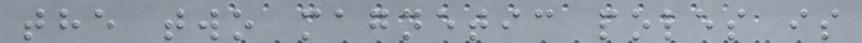the two magnetic poles is
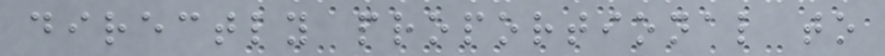directly proportional to
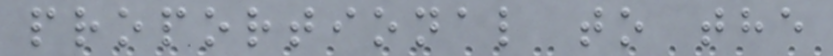proportional to the
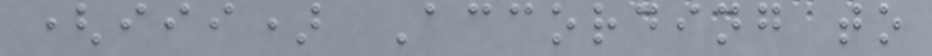(iii) According to
